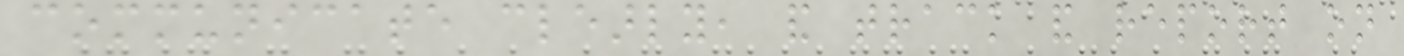communicate clearly, and track and report on
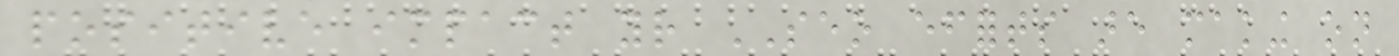positive impact your SEO efforts are making on
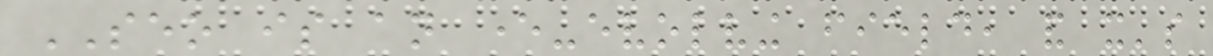SEO is an ever-evolving field, and it's
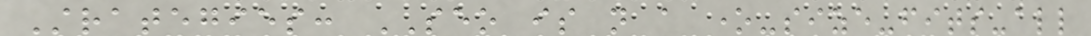Strategies: SEO is not a one-size-fits-all
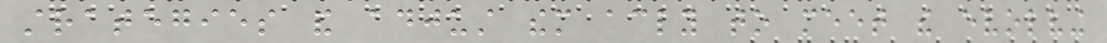strategies and adjust them accordingly to meet the evolving
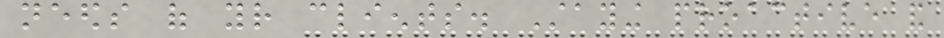needs of your clients. Staying proactive and
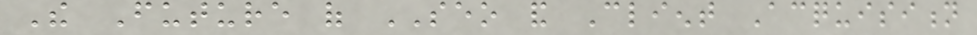The Future of SEO and Client Acquisition
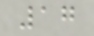17
